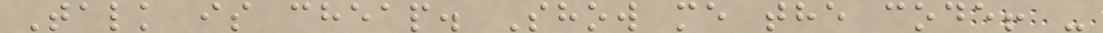Talk is cheap. Show me the code! -
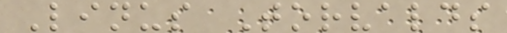Linus Torvalds
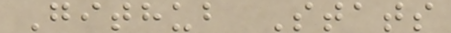Github Stats
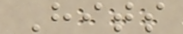Hits
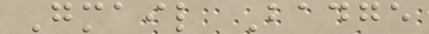Gmail Badge
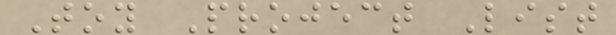Toy Project List
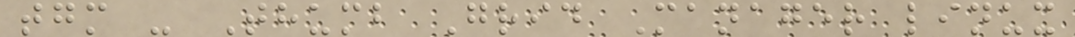tgm - Thumb Grid Manager linux
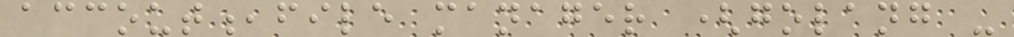accout,file manager (golang -
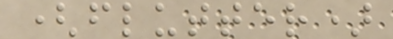(flutter)
